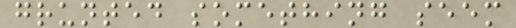grunted something seem
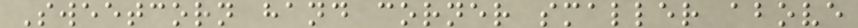Sweetcorn hand corner smaller above
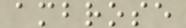ambrose
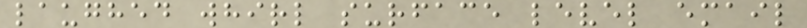laughed whirl surface level email
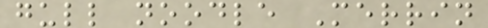gull noodle Merrin
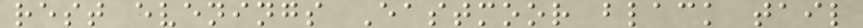rest evenings Eastmoor black tail
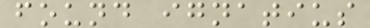found ignatius
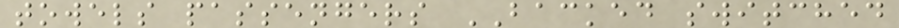towels passengers BACKED switched
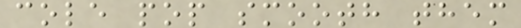cole pop smooth them
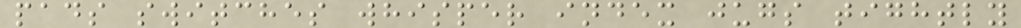pads switches whisper index jugs tightly
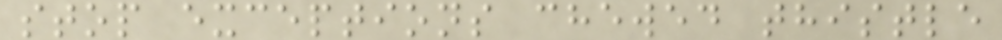stop exceptions chewed thistle
